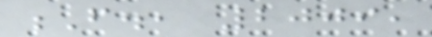F., 2009,
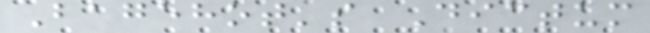Bagehot's Dictum
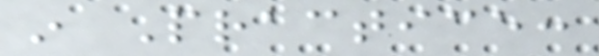in Practice:
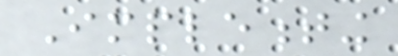Implementing
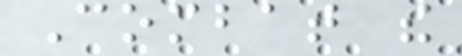Combat the
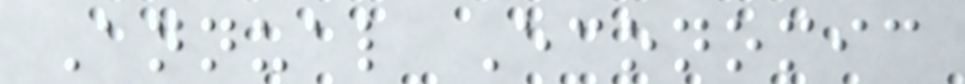Annual Economic
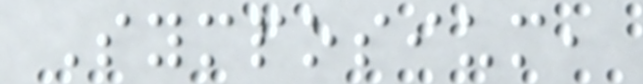Symposium,
